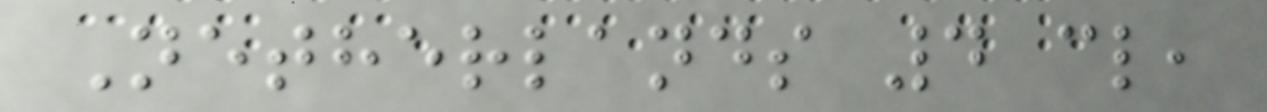Netherlands 4 cl,
